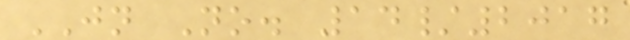JN No. 14/2017
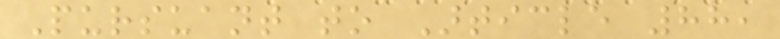Pursuant to Article 88,
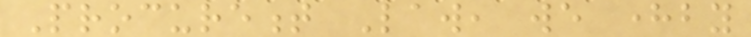Procurement Law, we hereby
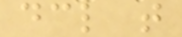declare that
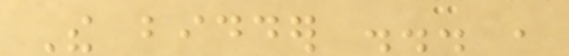The bidder ... ,
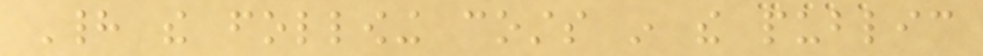Had the following costs in the public
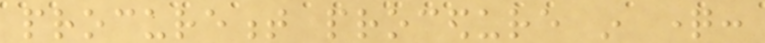procurement procedure in question:
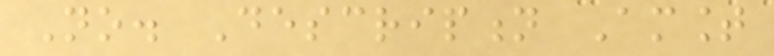No. Description Amount
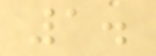1.
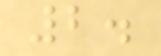2.
